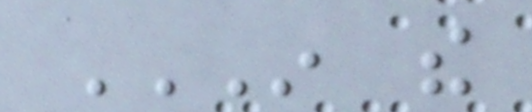IN THE
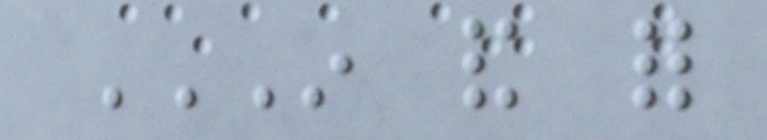IN AND FOR
